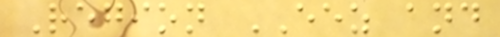Region EEZ and
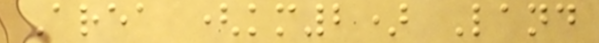Area (km2) Land
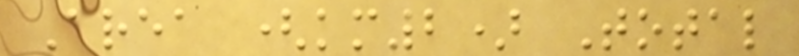Area (km2) Total
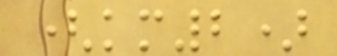(km2)
